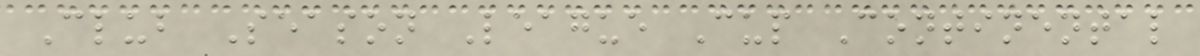Club Season League Cup Continental
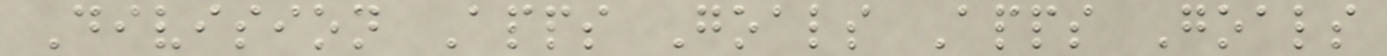Division Apps Goals Apps Goals
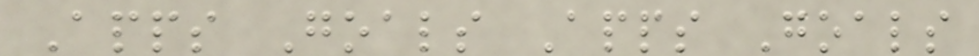Apps Goals Apps Goals
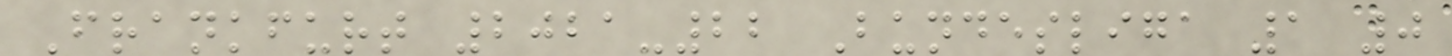Frankfurt 2021-22 Bundesliga 1 0
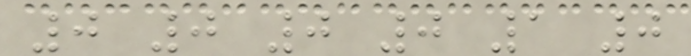0 0 0 0 1 0
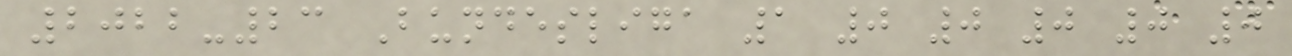2022-23 Bundesliga 1 0 0 0 0 0
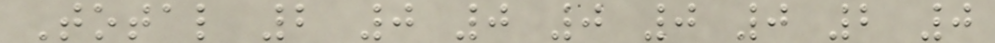Total 2 0 0 0 0 0 2 0
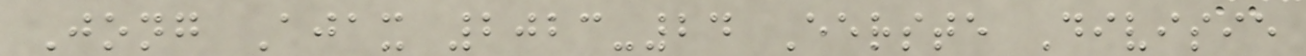Jong Ajax 2023-24 Eerste Divisie
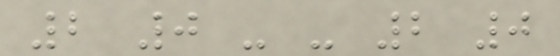2 0 - - 2 0
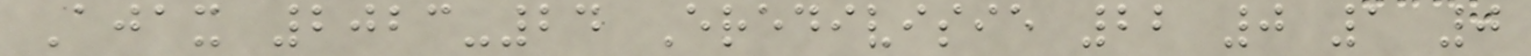Ajax 2023-24 Eredivisie 22 0 1 0
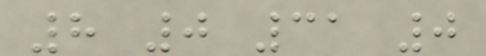8 0 31 0
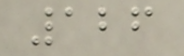126
